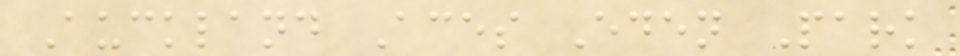Auckland Aces Eden Park
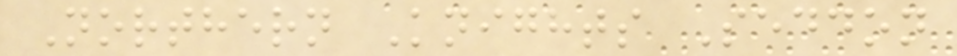Northern Knights Seddon
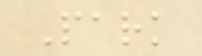Park
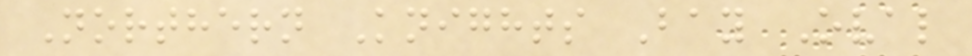Northern Knights Bay Oval
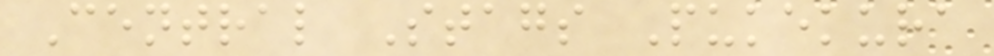Central Stags Pukekura
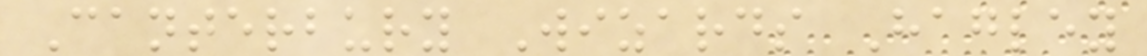Canterbury Wizards Hagley
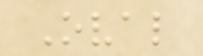Oval
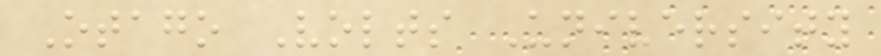Otago Volts University
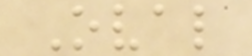Oval
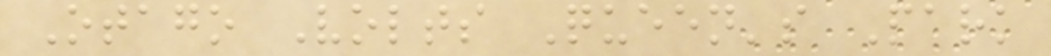Otago Volts Queen's Park
